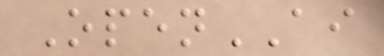OpenAI
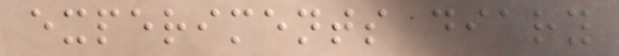experiments diary
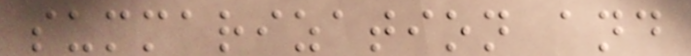summarization and
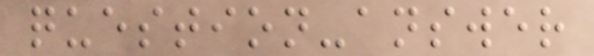question-answer
